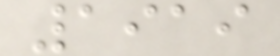1919
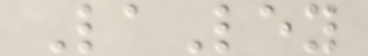LaLey
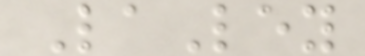LaLey
